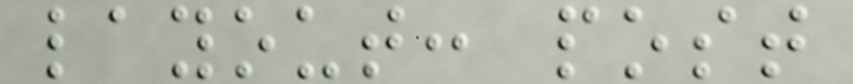layout: post
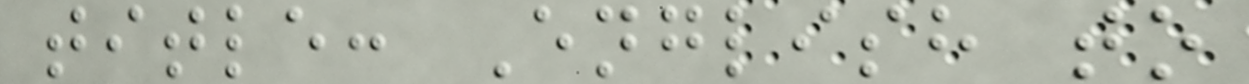title: English to
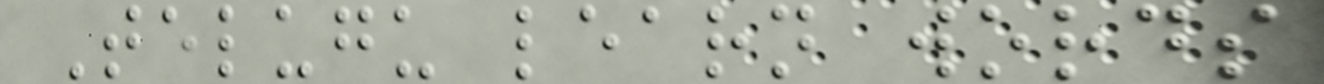Telugu learn words
